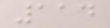114
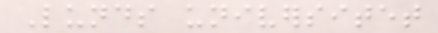Lunds universitet
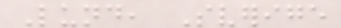Lund, Sverige
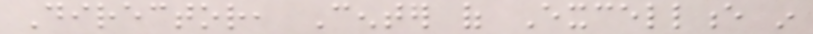Director, Center of Excellence in
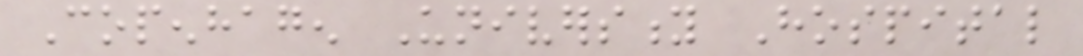Copenhagen University Hospital
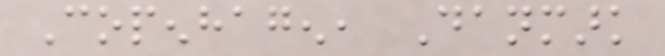Copenhagen, Danmark
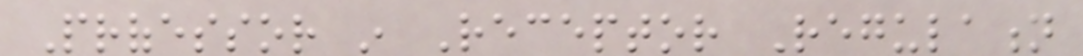Professor in Receptor Regulation
